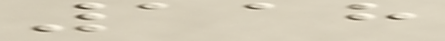118
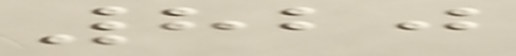820
